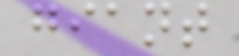giant
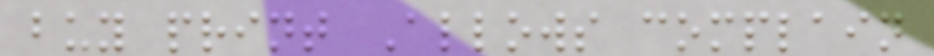buy print Allows complain
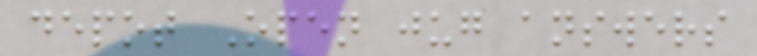depot Open jug answers
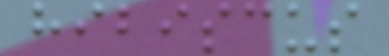hibiscus
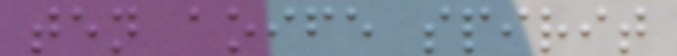ten aoife spirit
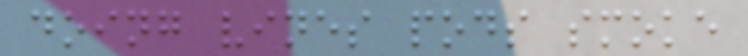doing vines pods smoke
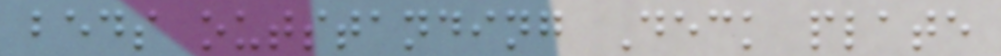beds outstanding Deck plate
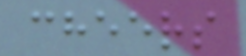cheers
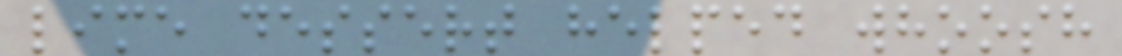lime dessert helped whoosh
